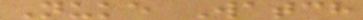Nuke Watch
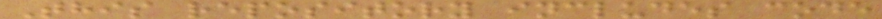This repository includes code
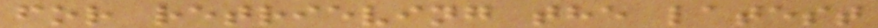for retrieving the latest
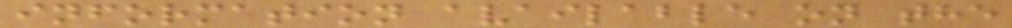information available on the
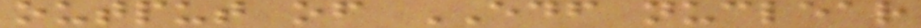output of EDF nuclear
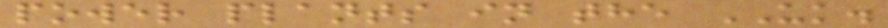power plants in the UK.
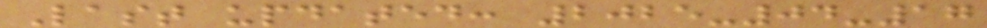Last updated: 2025-04-17
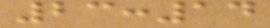23:14
